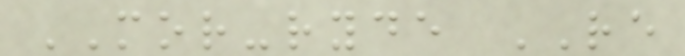MOR-ryde RE
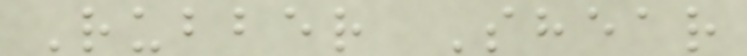Rubber Shear
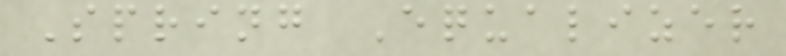Spring Equalizer
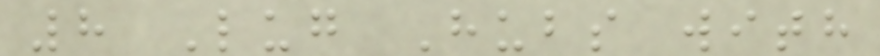8 Lug Hubs with
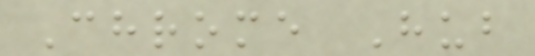Chrome Hub
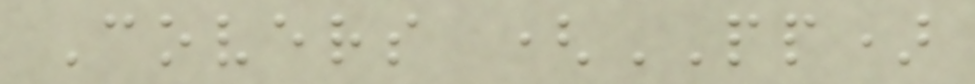Covers (PP)
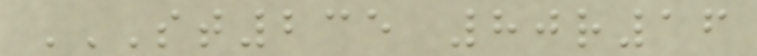ST235 80R16
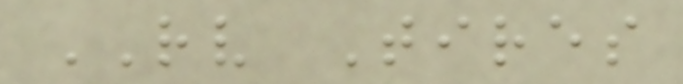RV Tires
